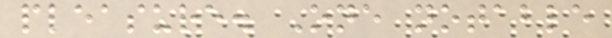pleasure. One notable
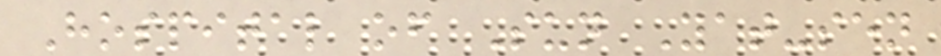Hospital of Sun Yat-sen
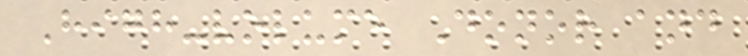High-volume Donor and
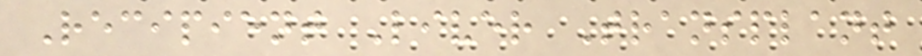Recipient Liver Transplant
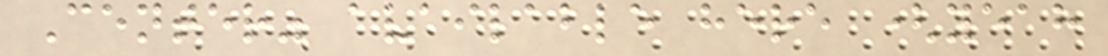Center" available here (yeah
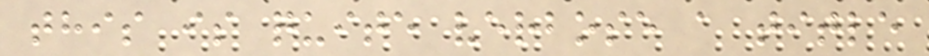this is quite verbose a title
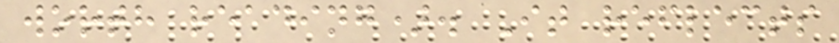worth reading). It reflects
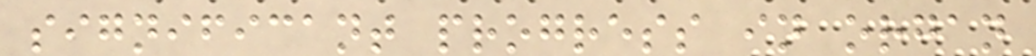significant progress in organ
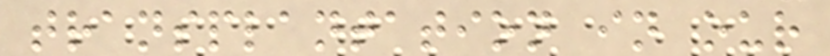transplantation in our
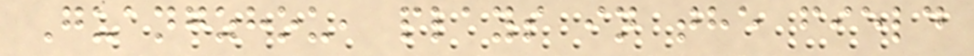Guangzhou, plays in the field
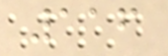116
